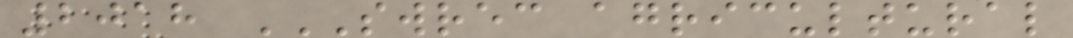2018 SWREC AGRICULTURAL
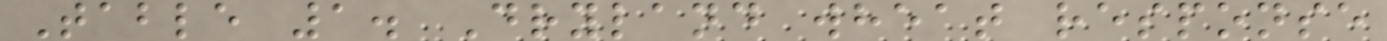Table 1. Dryland wheat response
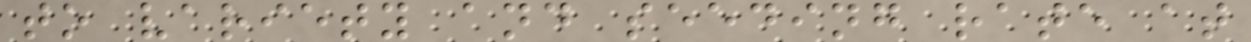to variety and seeding rate at
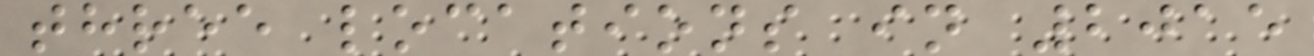three locations in 2015
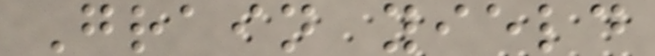Grain yield
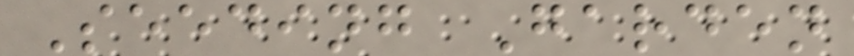Seeding Garden
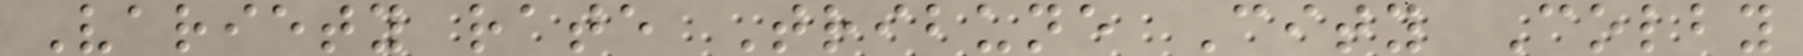Variety rate Tribune City Colby
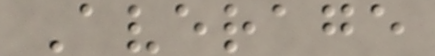Average
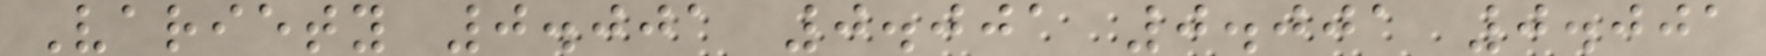Variety 0.001 0.001 0.001 0.001
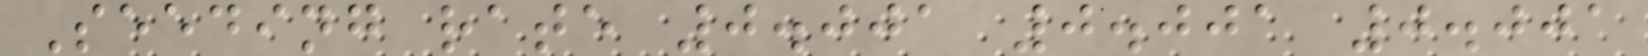Seeding rate 0.001 0.001 0.001
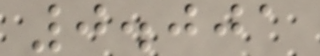0.001
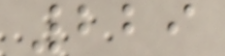229
